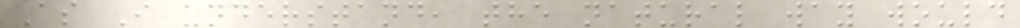As I understand, the natural way would
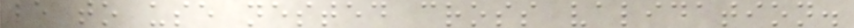be to use nested cross validation.
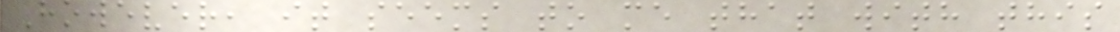However, it seems to me that with this
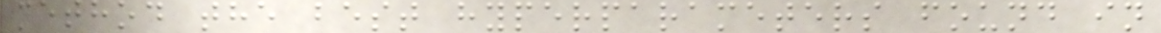method the best hyperparameters found in
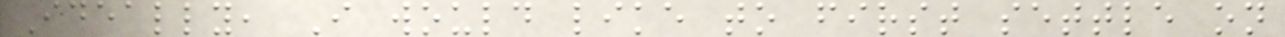Ideally, I would like to first settle on
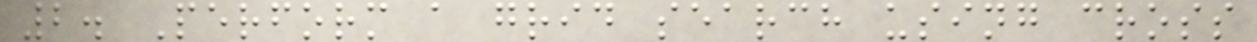2. Perform a grid search using cross
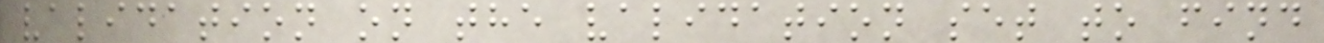validation on the validation set to find
